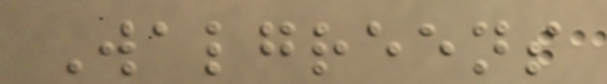Walgreens
